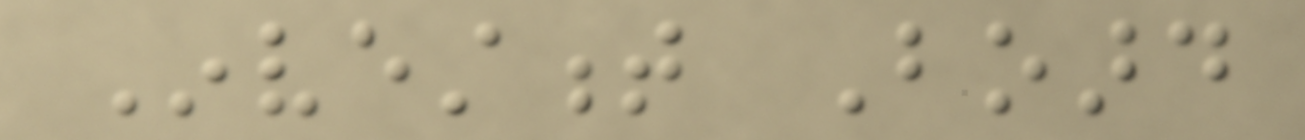Investment Board
